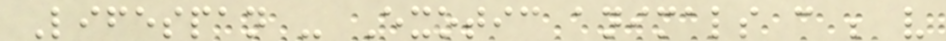Lifespan - Exotic animals can be very
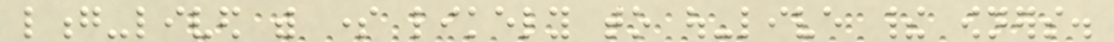long-lived with some likely to out-live their owners.
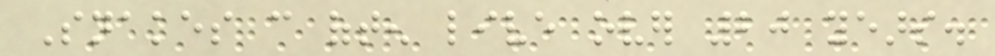Snakes can often live over 20 years.
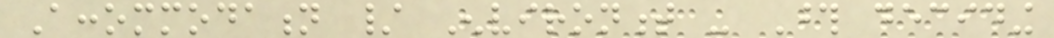Accommodation / Environment - Those deciding
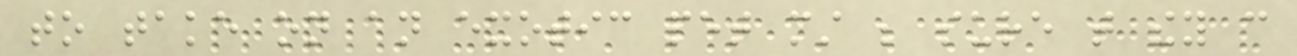to take on an exotic pet must be sure that they can
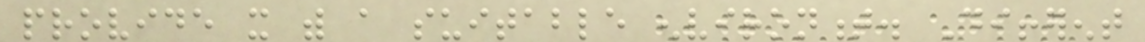provide it with a suitable environment. Different
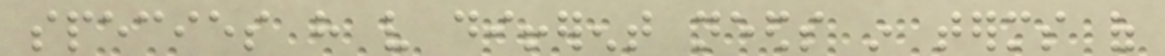species have very different needs in terms of
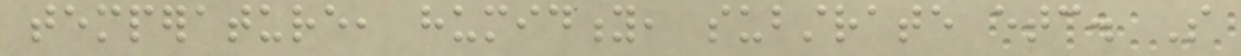temperature, humidity, substrate etc. So
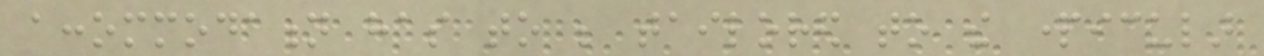accommodation has to be tailored to the particular
